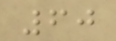60
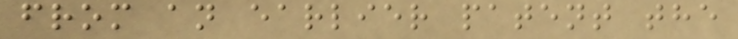from an earlier patent the
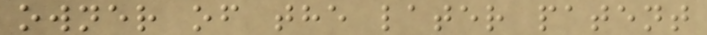owner of the later patent
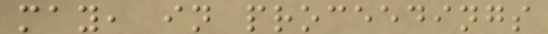may, in proceedings
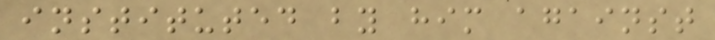instituted by him against
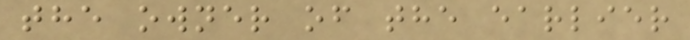the owner of the earlier
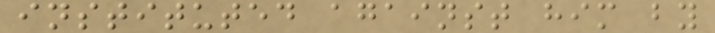instituted against him by
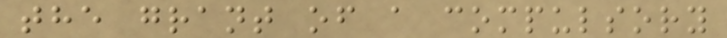the grant of a compulsory
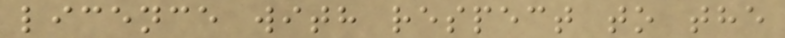licence with respect to the
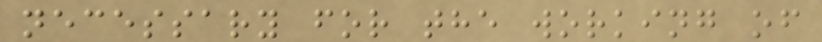necessary for the working of
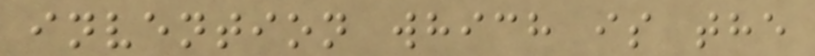invention which is the
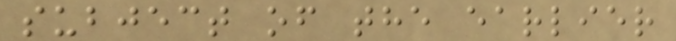subject of the earlier
